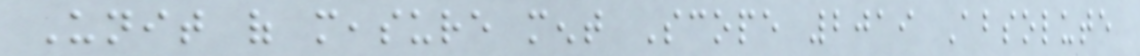Unit of measure ment Scope 2019 Absolute
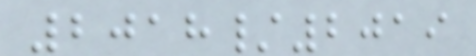2018/2019
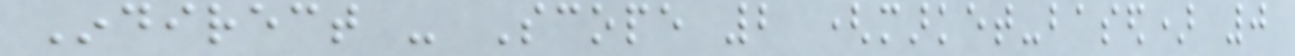Indirect - Scope 2 (market-based) 0
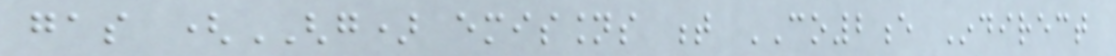gas (GHG) emissions t CO2e Indirect
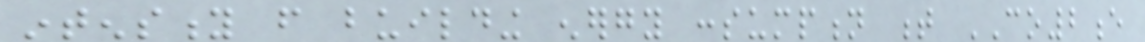intensity from building energy consumption t CO2e
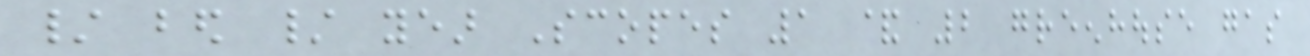/ bed / year Scopes 1 & 2 greenhouse gas
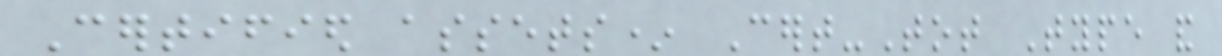Certified assets* Cert-Tot Type and
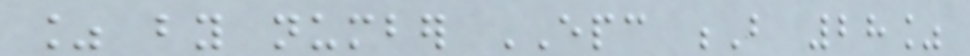% by number EPC B 28%
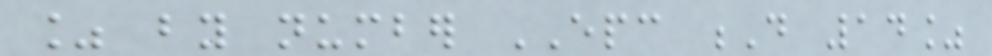% by number EPC D 14%
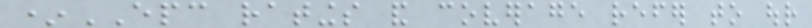*EPC ratings and coverage refer to our
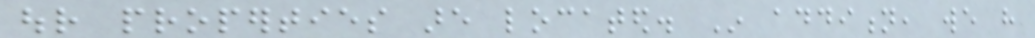our properties are located. In addition, we have
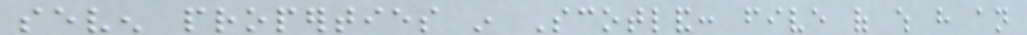seven properties in Scotland: five of which have an
